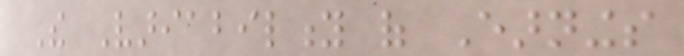The Variability of Earnings
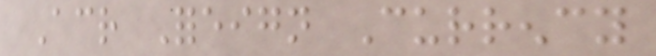Across Foreign Currency
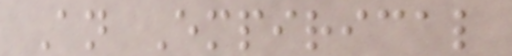An Empirical
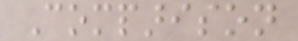Comparison
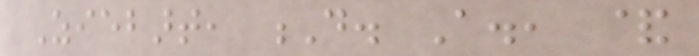Ziebart, D. A., &
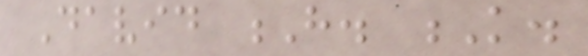David H. K.
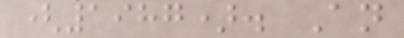(1987). An
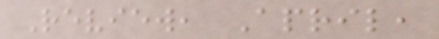Review, April,
